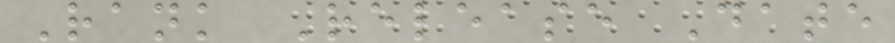Rank Release Date
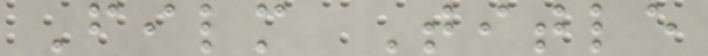Film Title
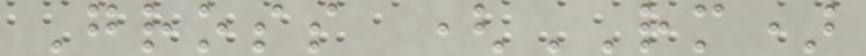Gross (RM)
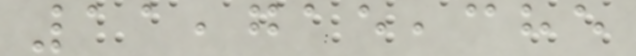11,715,385
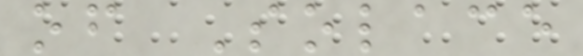of Solace
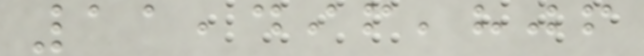11,496,806
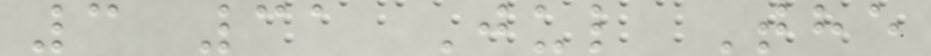3 31 Jul The
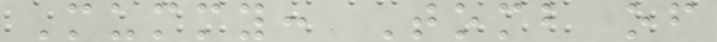Mummy: Tomb of
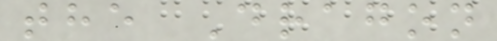the Dragon
